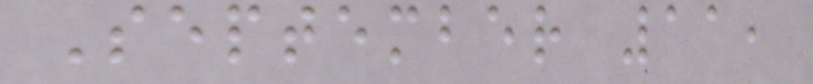September 11,
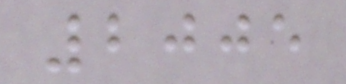2005
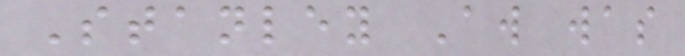Stanley Aw was
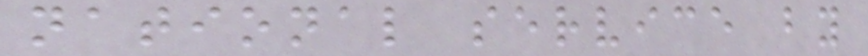national service by
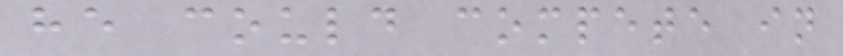he could compete in
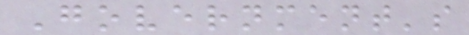Government's
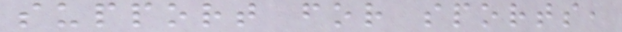support for sports,
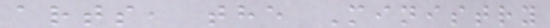arts, the Ministry
